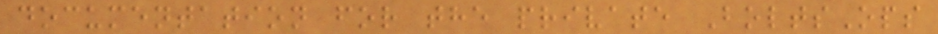documentation for the private BoltsOps
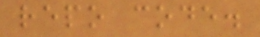repo code.
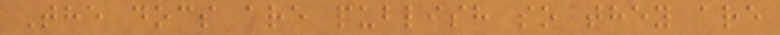The docs are publish so they are
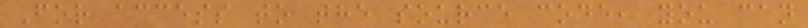For access to the source code, you can
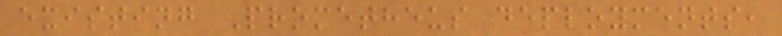existing Prometheus deployments,
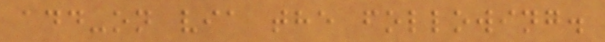add-on via the following.
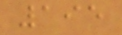195
